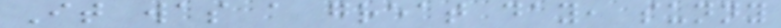It was a great day, sunny
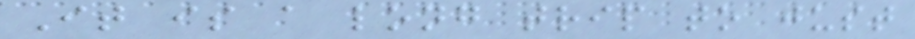It is a long trip to just
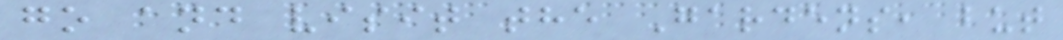go and visit the Gardens, but
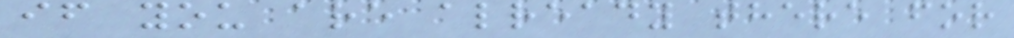if you are already there for
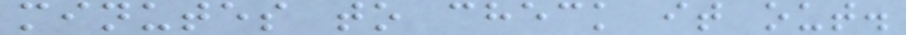minutes to check it out.
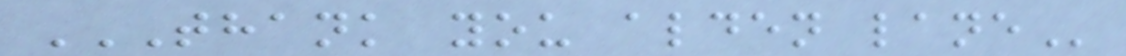THANK YOU ALDEN LANE
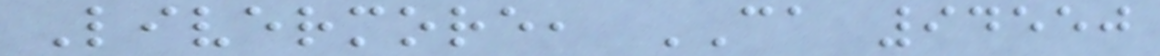Livermore, CA 94550
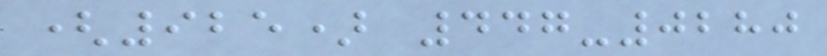(925) 447-0280
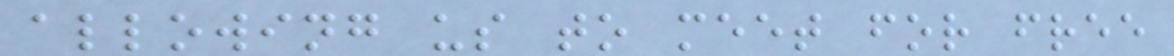allowing us to meet for free
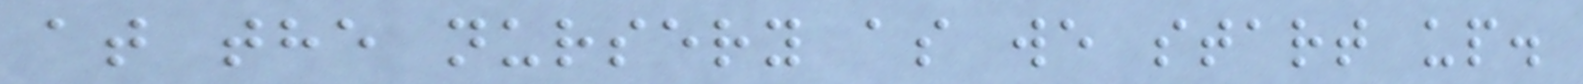at the nursery as we start up.
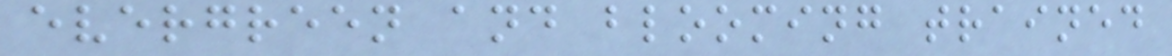evergreen and blooming trained
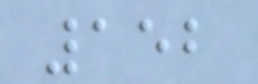152
